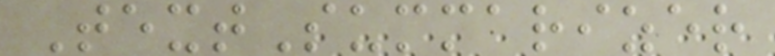TextSummarizer
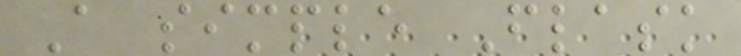A simple Flask
